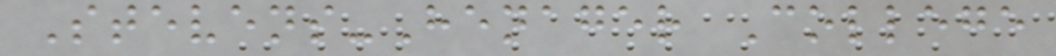Stevens-Henager College
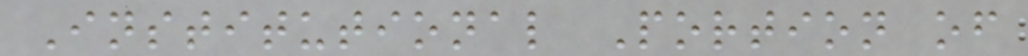Institutional Portion of
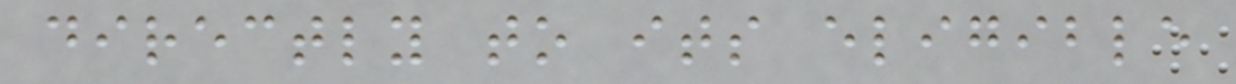directly to its eligible
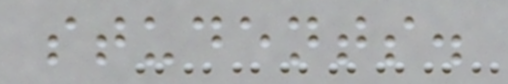students.
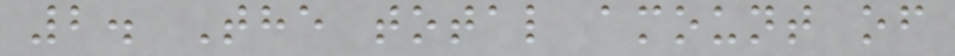2. The total amount of
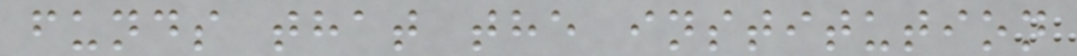funds that the institution
